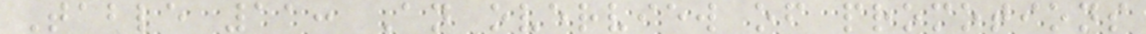Table 11: An overview of promotions
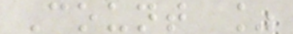Count %
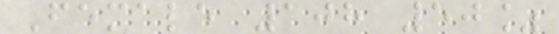Female 108 50%
